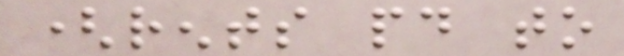(rents paid to
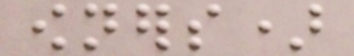owners)
